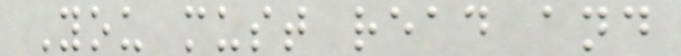You must read and
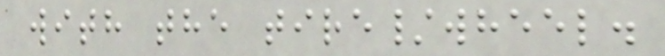with the tire/wheel.
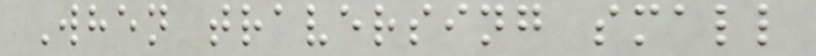When traversing small
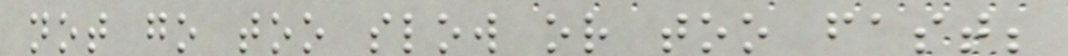not go too slow or too fast;
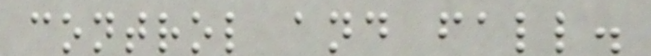control and fall.
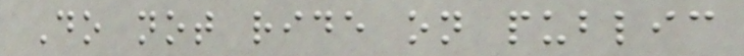Do not ride on public
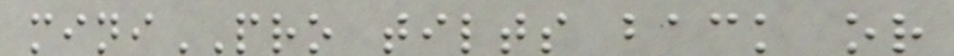miniPRO tilts back or
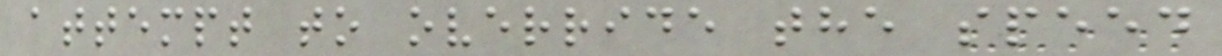attempt to override the speed
